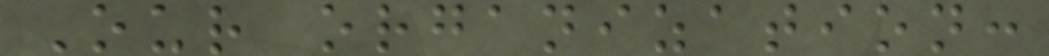Our organization:
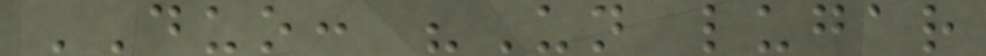DUO: "Un lugar
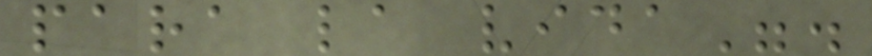para la vida".
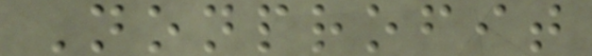Nonprofit
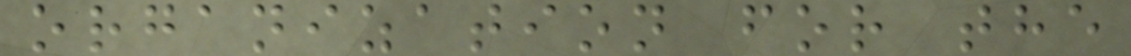organization for the
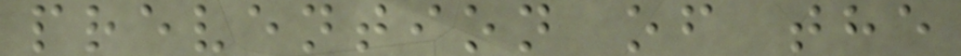prevention of the
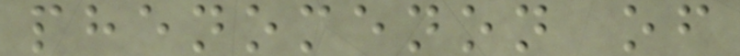phenomenon of
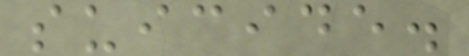suicide.
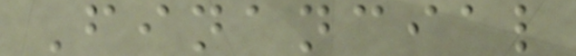Financial
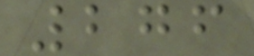276
